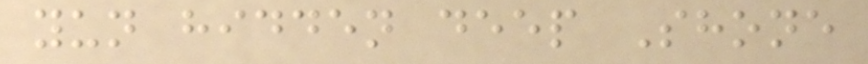yun hidden deep Shone
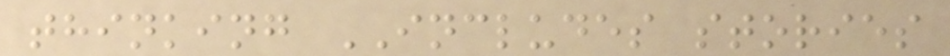thinking INCLUDES stories
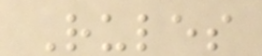Rules
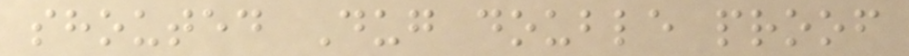shouted Dug double proof
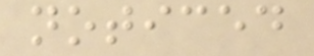noticed
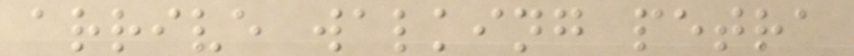arrive walking petra
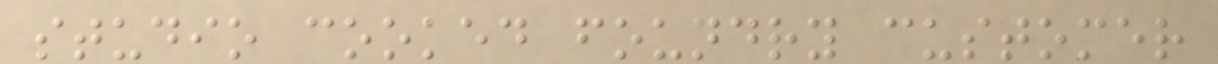studio cooked foundry customer
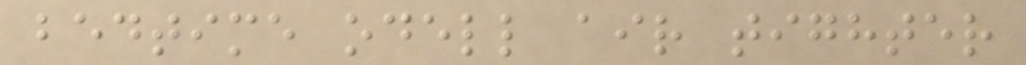bedtime odell air tighter
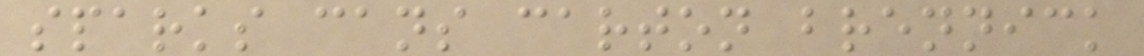sparks cans carton brennick
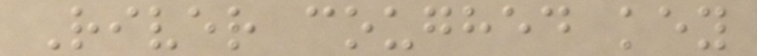River coughed key
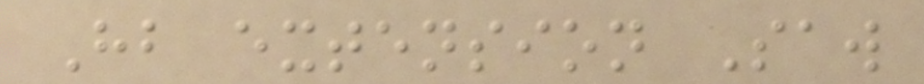Hb extension Saw
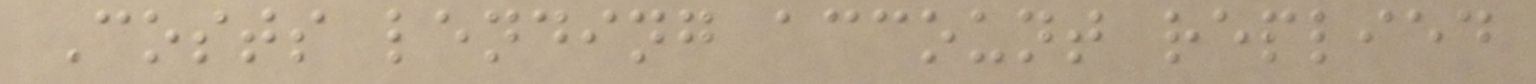Costs lending account replied
